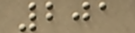201
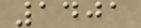1401
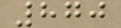870
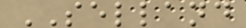SELLAND
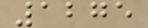1275
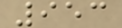953
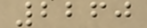2260
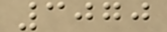3070
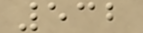532
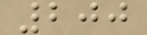200
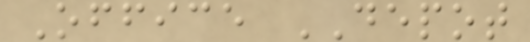Office DEPOT
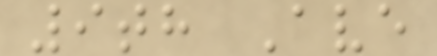9th Ave
